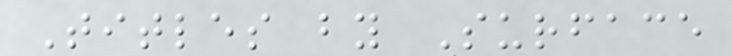Titles by Surface
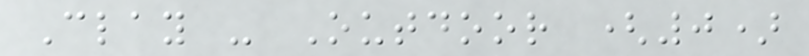Clay - Outdoor (0)
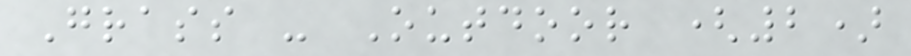Grass - Outdoor (2)
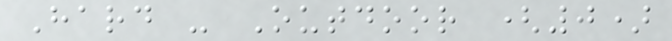Hard - Outdoor (0)
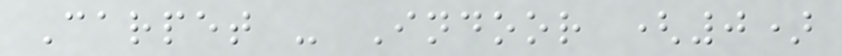Carpet - Indoor (0)
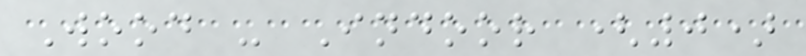Wood - Indoor (0)
